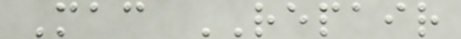Mac REPAIR
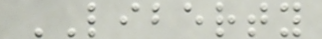LIBERTY
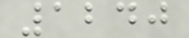1240
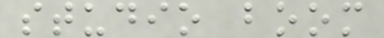studio boom
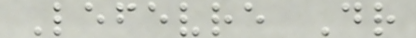Lefevre Dr
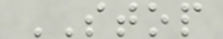STOP
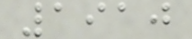1910
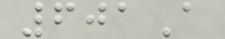601A
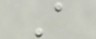A
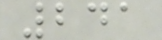241
